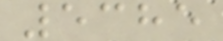5385
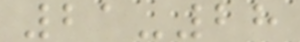21-28
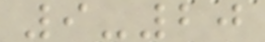9-20
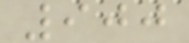900
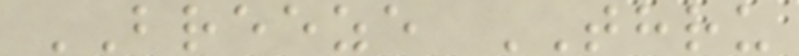BREEZE THRU
